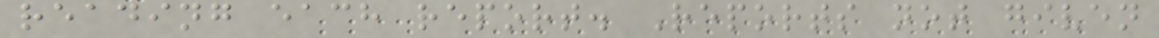reading each report. Reports not given
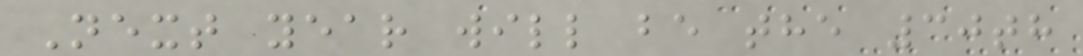Next year will be the 30th
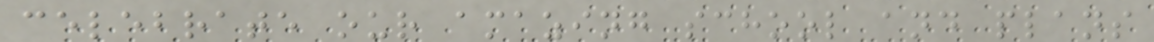celebrate our amazing school and plans
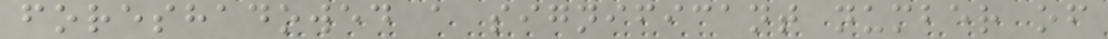foreshadowed a significant number of
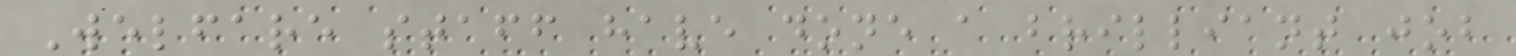Welfare staff have done a brilliant job
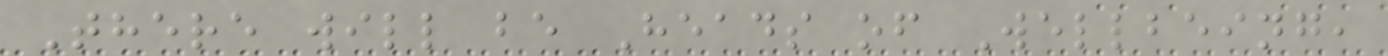There will be Heads of Wellbeing,
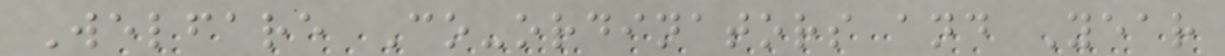Welfare Co-ordinators and Year
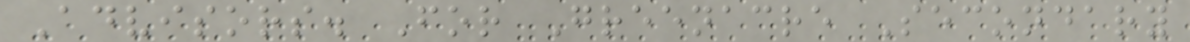Advisors. For Greenacre Secondary
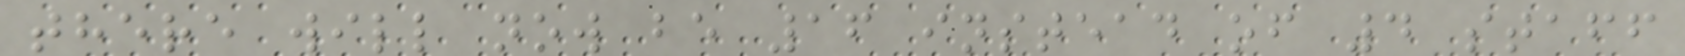there will now be 16 instead of 4 staff
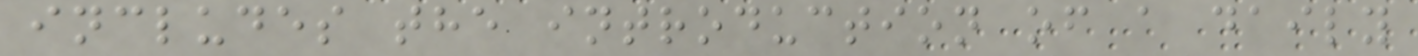includes the introduction of a daily
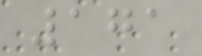171
